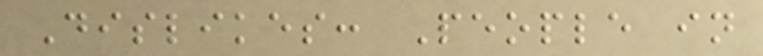Dislikes: People in
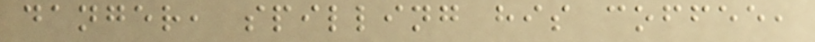danger, spilling his coffee,
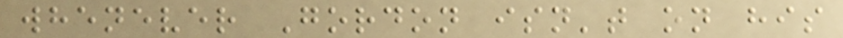whenever Gordon isn't on his
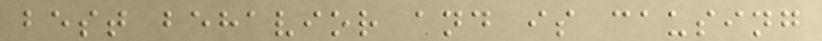best behavior and is causing
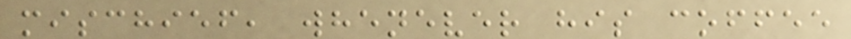mischief, whenever his coffee
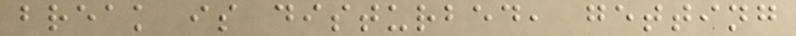break is disturbed, getting
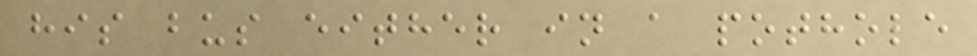his bus either in a pothole
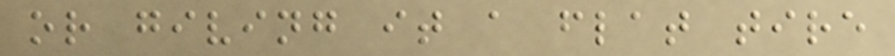or giving it a flat tire
